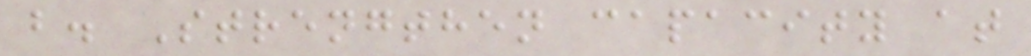b. Strengthen capacity at
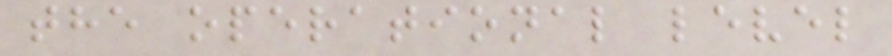the operational level
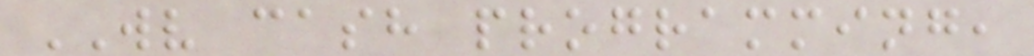WV cash programming,
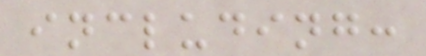including:
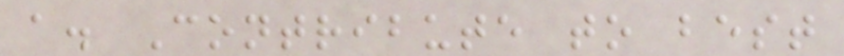a. Contribute to best
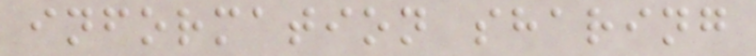information sharing
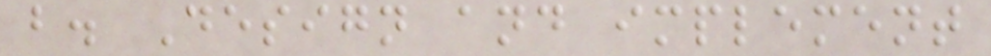b. Design and implement
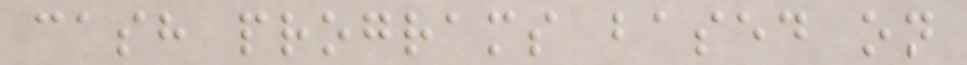cash programs based on
